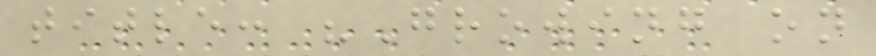title: "Growing on
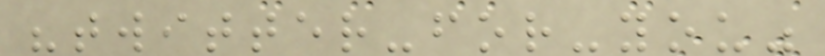"twitter-for-you"
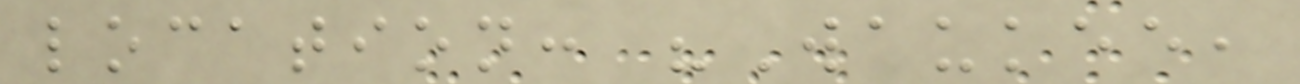location: "Waukee,
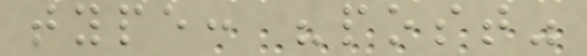type: "post"
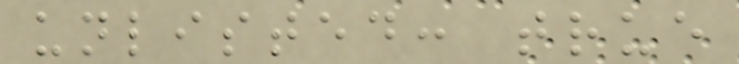unlisted: true
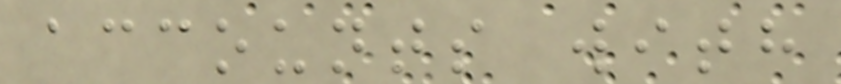accounts with
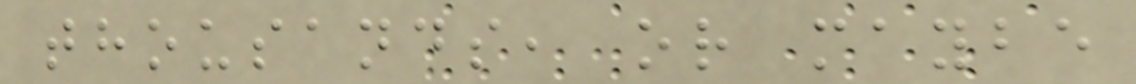thousands, or maybe
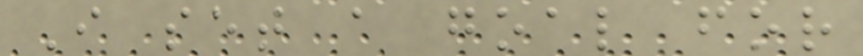I set a goal for
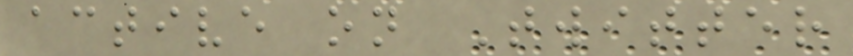active on Twitter
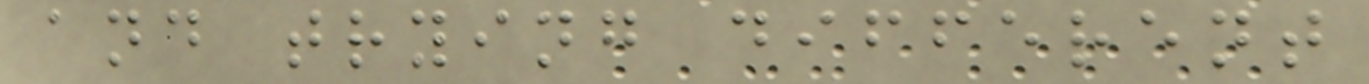and trying different
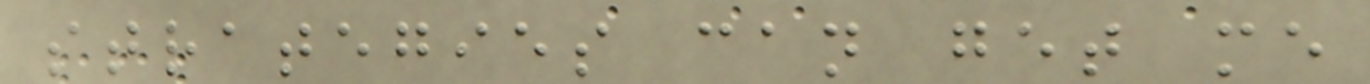strategies can get me
